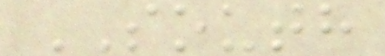SOUTH
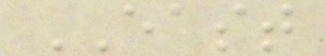EAST
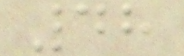48
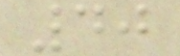40
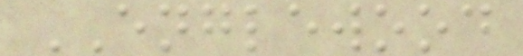ENGLEWOOD
